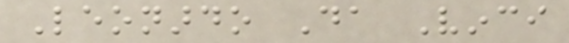Leonardo Da Vinci
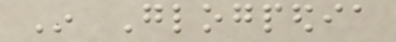In Glogpedia
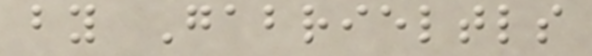by Gabrieltls
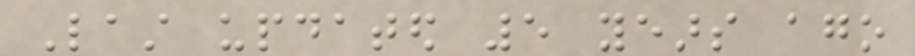Last updated 5 years ago
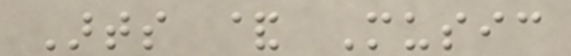Arts & Music
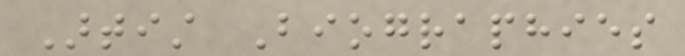Artist Biographies
